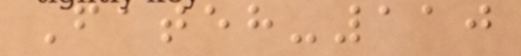Fateh-110
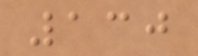130
